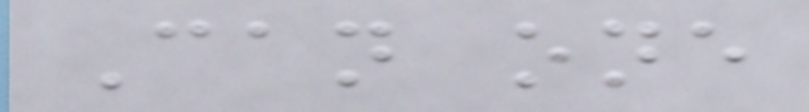Can one
